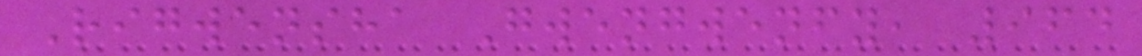Rigwensha Gwengwenfy, 964
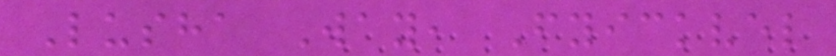Lusha Way, Fyickvel
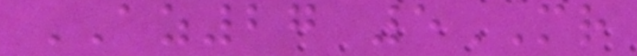AZ27 5MR
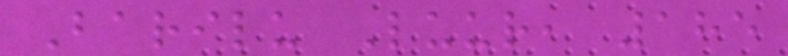Barilu Luur, 185
